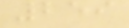259
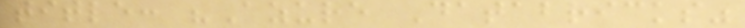title: "Azure Databricks"
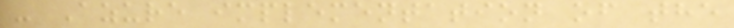- Azure implementation of the
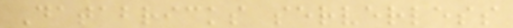Databricks serverless
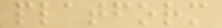platform
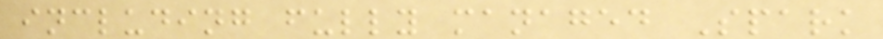including fully managed Spark
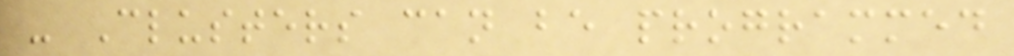- Clusters can be programmed
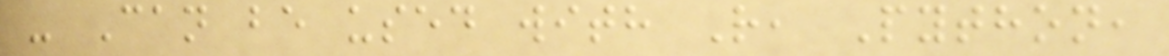- Can be used with R, Python,
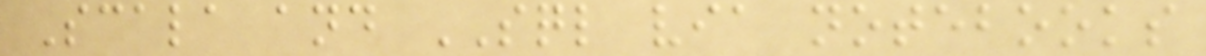Scala and SQL via notebooks
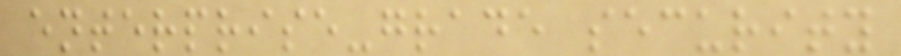enterprise-grade security
